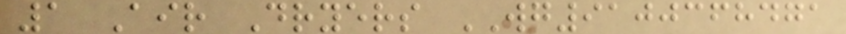1 Air Dryers WG9100368471
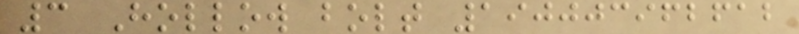3 Hollow bolt 190003962612
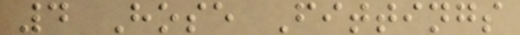4 Hose Fittings
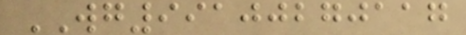WG99100270117
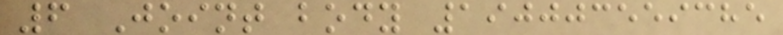6 Joint body 190003559385
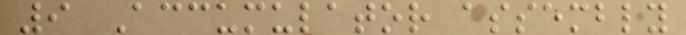9 Accumulator assembly
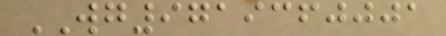WG9719360001
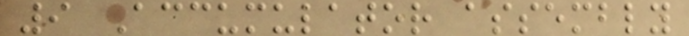9 Accumulator assembly
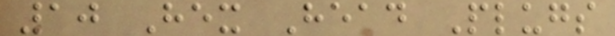10 Hex Head Plugs
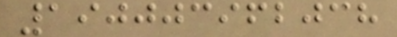190003962038
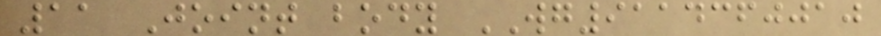11 Joint body WG9114360010
